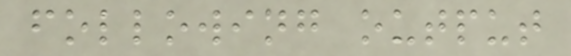following output
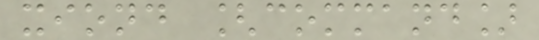xiond [command]
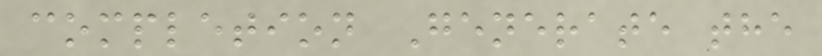completion Generate the
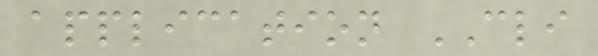application CLI
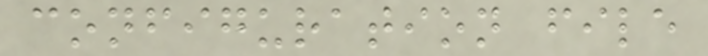configuration file
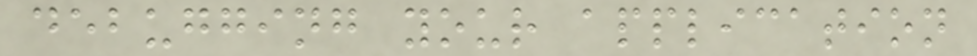debugging your application
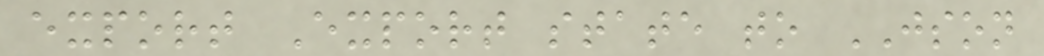export Export state to JSON
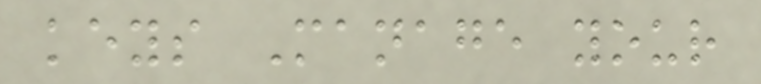keys Manage your
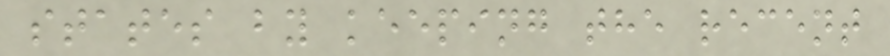states by keeping the recent
